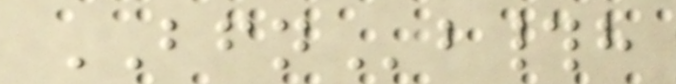BFNb#h
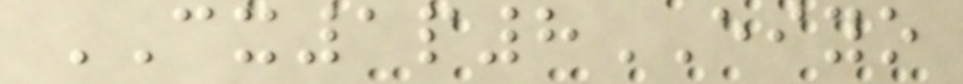CX1p8EIYO
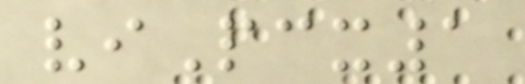viPcx1
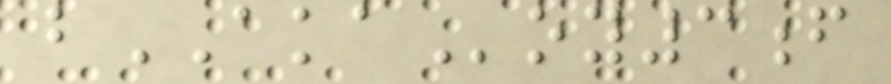bAKAoy3f
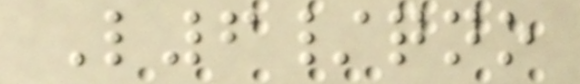L6/qno
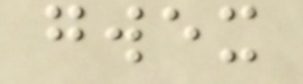gwex
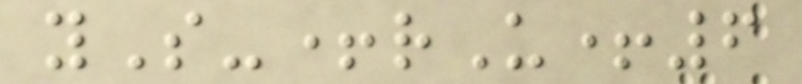yS-+rU+6
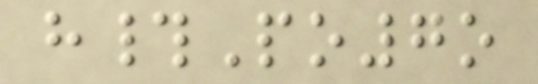h#Po7o
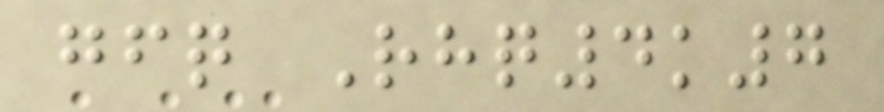gfq Rhq4k7
